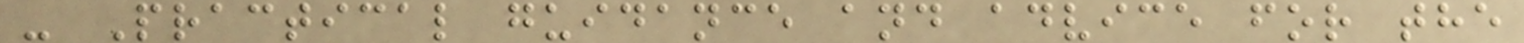- Practical guidance and advice for the
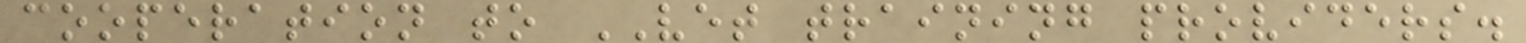cooperation to VET training providers.
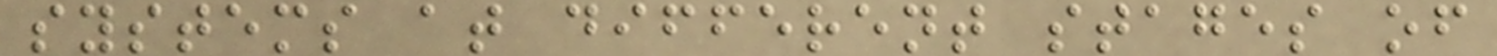systems at different stages of
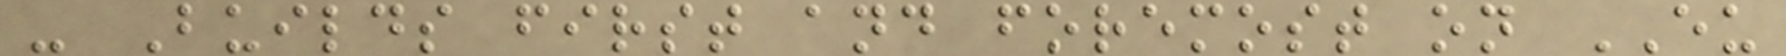- Builds first and foremost on EU
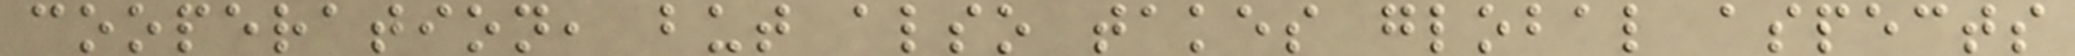cooperation, but also takes global aspects
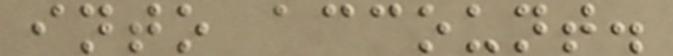into account.
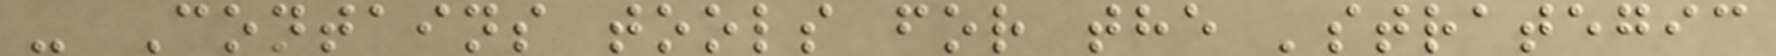- Contains tools for the 'strategic
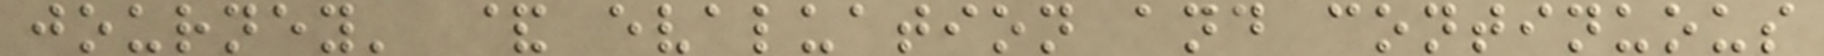journey' & evaluation and continuous
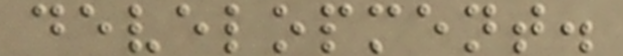development.
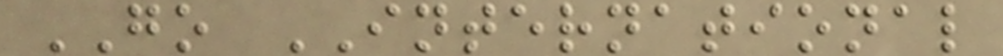GO INTERNATIONAL
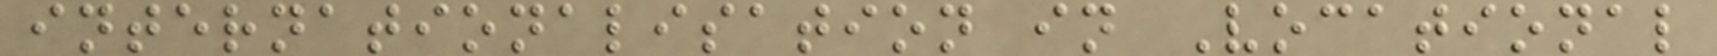internationalisation in Vocational
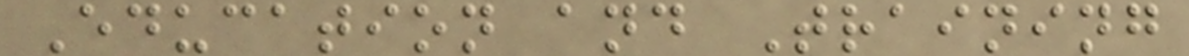Education and Training
